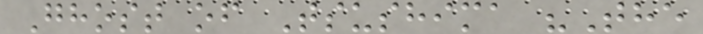Ghost of Tsushima "The
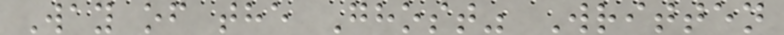Way of the Ghost" Written
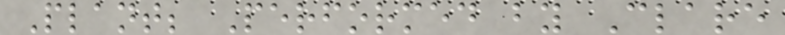Plant; Performed by Clare
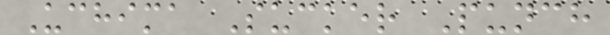Uchima Sucker Punch
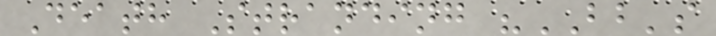Death Stranding "BB's
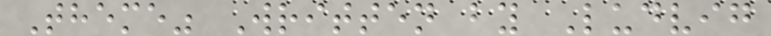Theme" Written by Ludvig
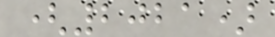(2021)
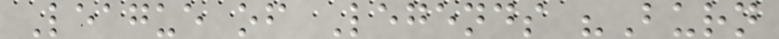League of Legends "Burn
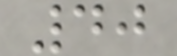40
